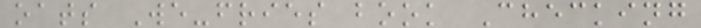oats We-fries book Checking
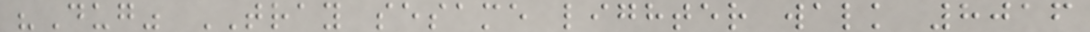"Dug" TRAY sesame lighter walk 8016
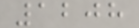1208
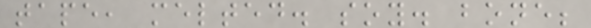tape, melted. soy. bone;
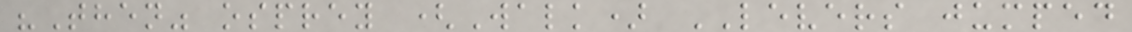"Then" osprey (Walk) LEVERS jumped
